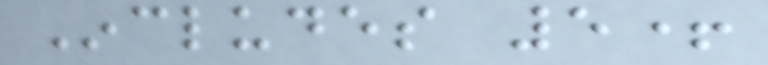Includes 5+
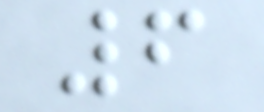6
